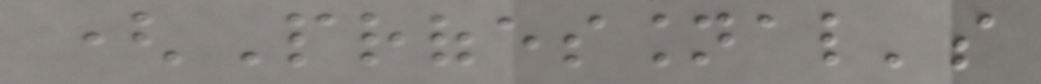(Professional's
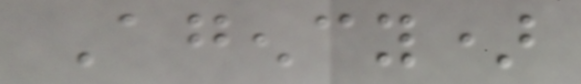Agency)
